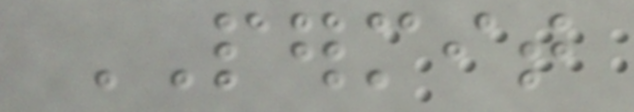PERMIT
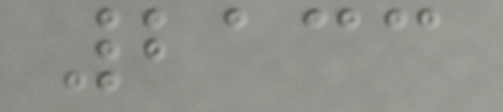2133
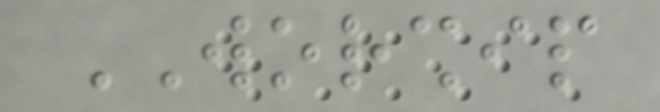WORSHIP
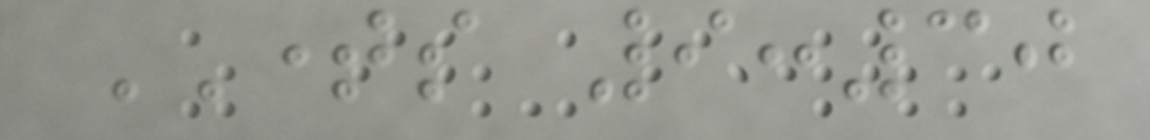TIMES 9:30
